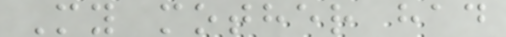My mother had
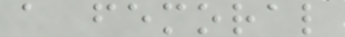a femoral
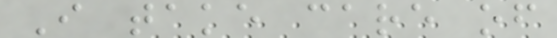I take care of
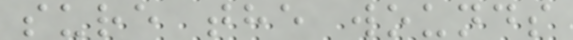sure the wounds
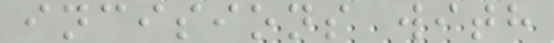incisions with
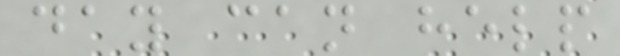day can help
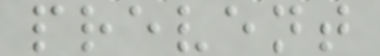prevent
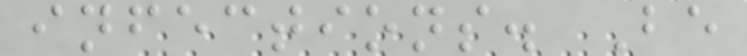infections. Be
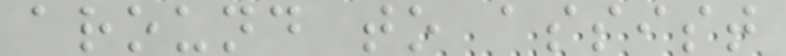around to assist
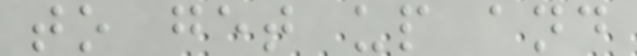to get up and
